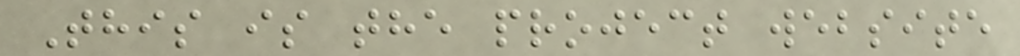This is the project website
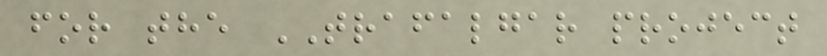for the TRAFALGAR project
